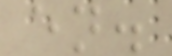en.
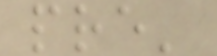pre'
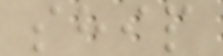ship
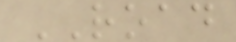ROAD
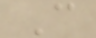C
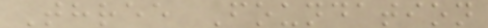Three Foundation
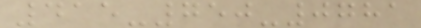415-750-0781
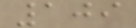109
